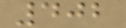402
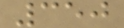350
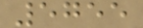5755
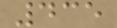435
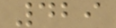429
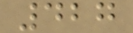427
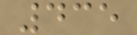435
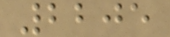2205
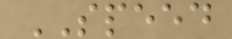SPEED
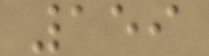159
